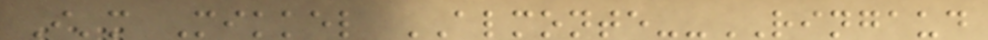I'm Mikkel ALMONTE--RINGAUD
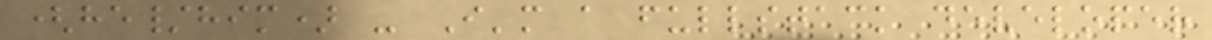(he/him) - I'm a fullstack developer
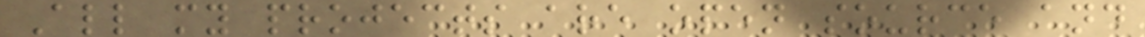All my projects are open source and
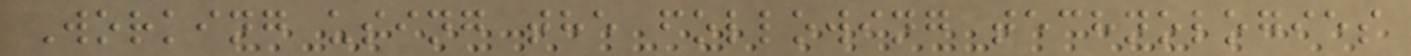Working using the following technologies
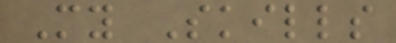My Skills
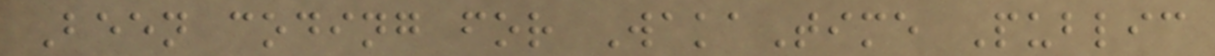Been coding for WakaTime Public
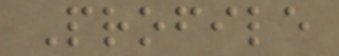Profile
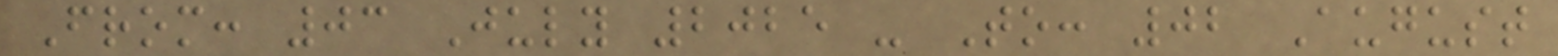From: 03 July 2025 - To: 02 August
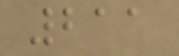211
